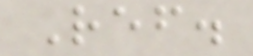Ref.
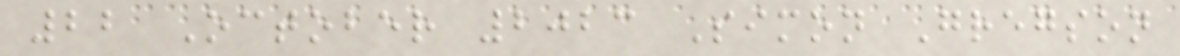22 October 2023 Simon Gregson
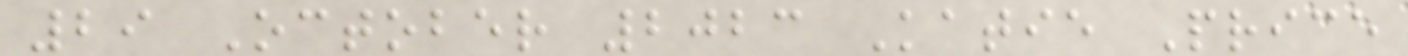29 October 2023 Katie Price
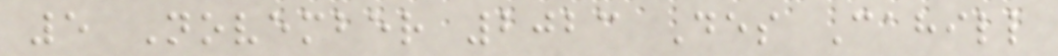5 November 2023 Des Cahill
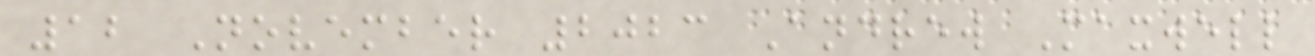12 November 2023 Andrew Maxwell
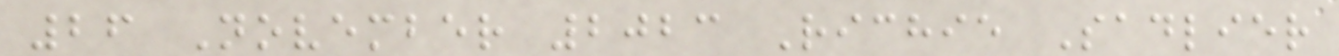26 November 2023 Richie Sadlier
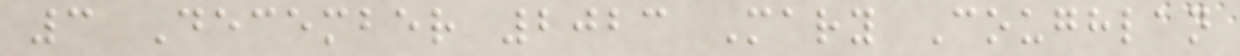3 December 2023 Mary Coughlan
